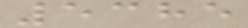5385
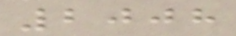2008
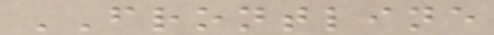FRONTLINE
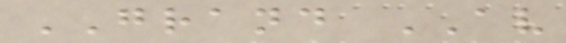GRAND AV
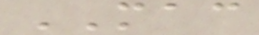MAC
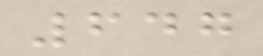647
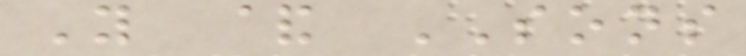Y & SONS
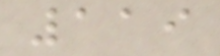119
